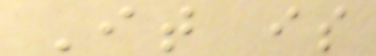It is
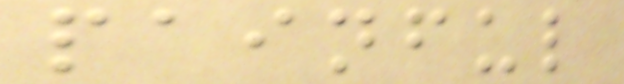painful
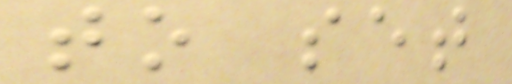to set
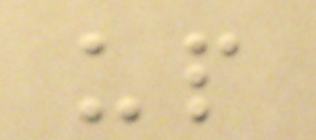up
